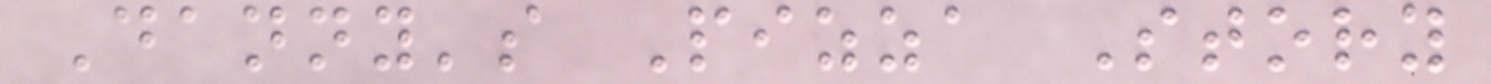Danny's Pizza Story
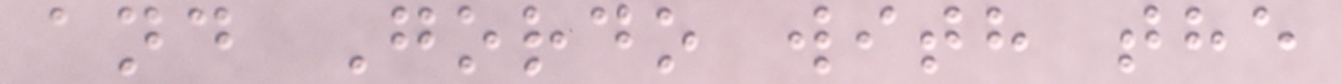and Gordo with the
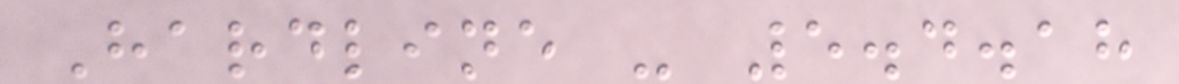Hardline - 5.4.18
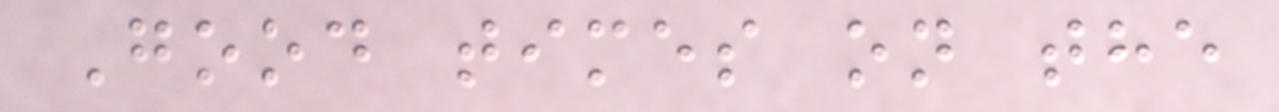Good times on the
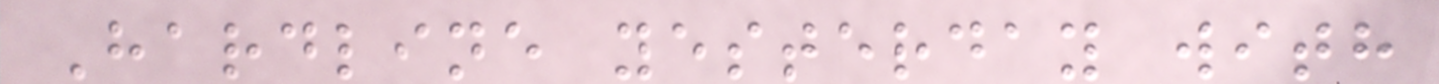Hardline yesterday with
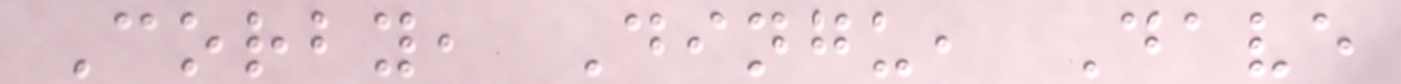Corby, Dingu, Dave
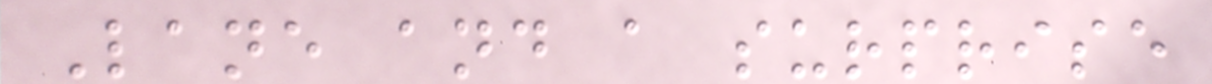Lane and a surprise
